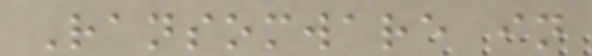Ransomware in
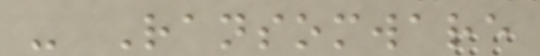- Ransomware
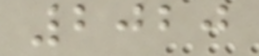2020
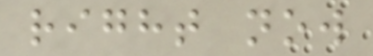right now
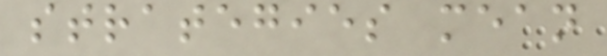strategies mean
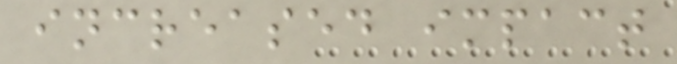increased impact
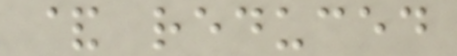& reduced
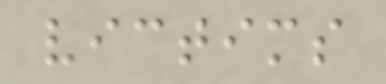victims
